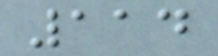114
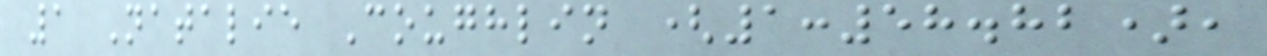1 Natalie Coughlin (1:58.82),
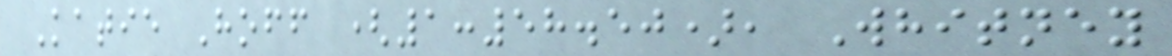Katie Hoff (1:58.50), Whitney
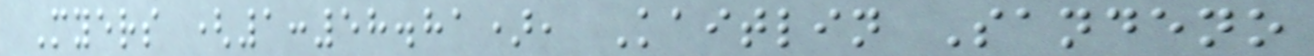Myers (1:58.81), Kaitlin Sandeno
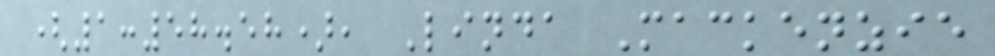(1:58.58), Linda Mackenzie
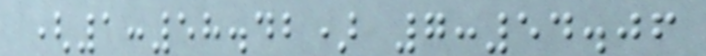(1:58.42) 7:54.06
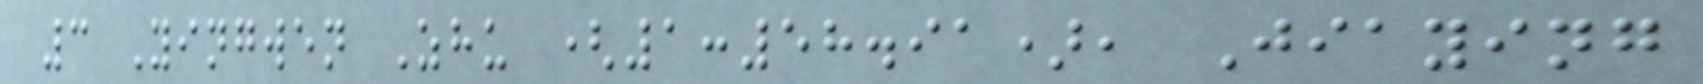3 Yingwen Zhu (1:58.91), Jiaying
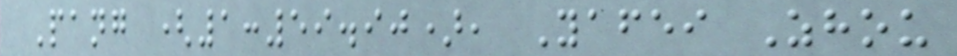Pang (1:59.90), Yafei Zhou
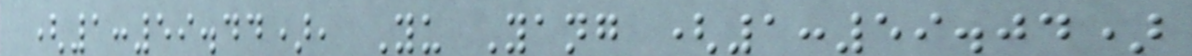(1:59.44), Yu Yang (1:59.04)
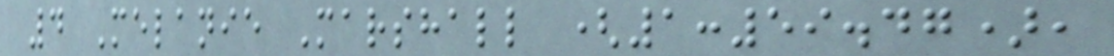4 Melanie Marshall (1:59.47),
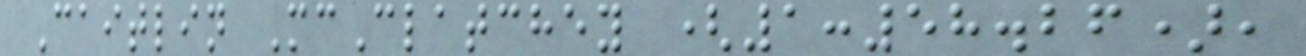Caitlin McClatchey (1:58.26),
